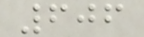606
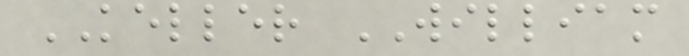KELLER WILLIAM
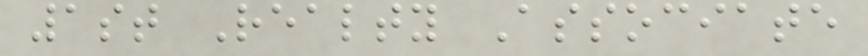1st Realty Associate
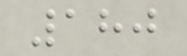180
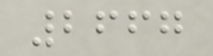2667
